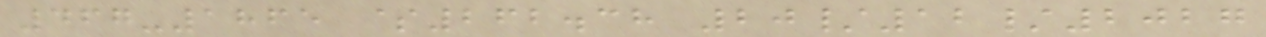467-1865 $262.38 20/12/2027
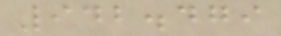942.479
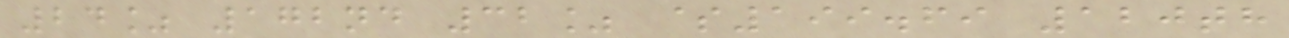24% 172nd 32% $199.69 120th
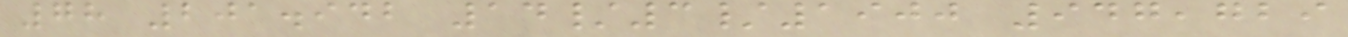78 201.942 14/3/1900 947,729
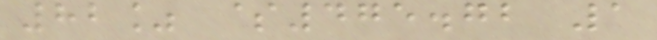82% $475.72 1
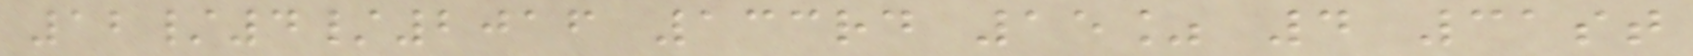12/4/2016 133rd 15% 4 31st
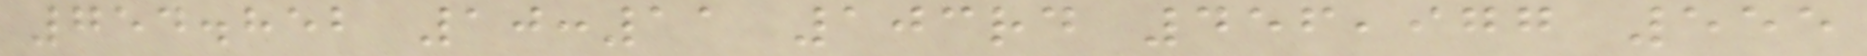754.852 10:11 103rd 456,977 555
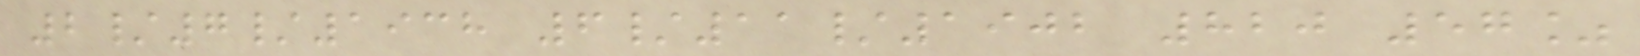2/7/1938 6/11/1902 820 57%
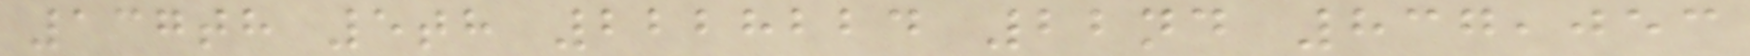137th 5th 2228224 22nd 837,053
